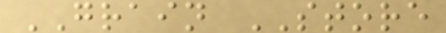GRAIN STORE
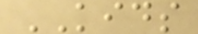KIDS
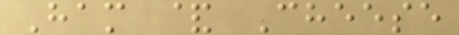Ham & Cheese
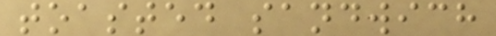toasted sandwich
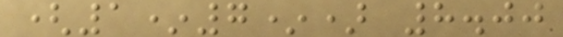(1*7*) 8.00
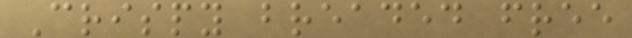Crispy breaded free
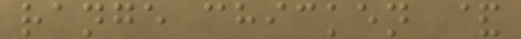range chicken &
